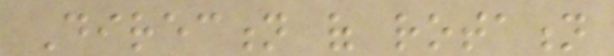Direction of rotation
